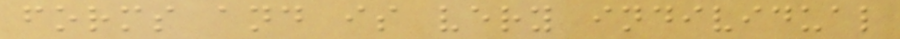forms and is very individual
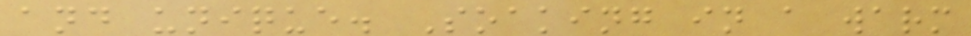and unique. Soaking in a warm
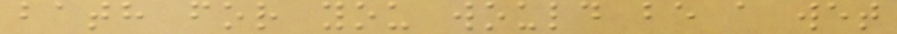bath for you would be a wet
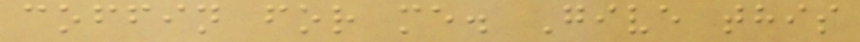coffin for me. Give this
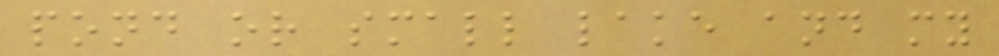pond or small lake and my
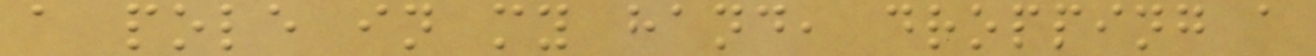a pole in my hand, dropping a
